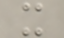x
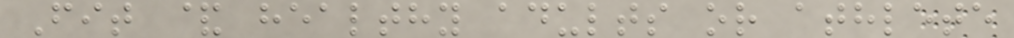Fit & healthy adults or athlete
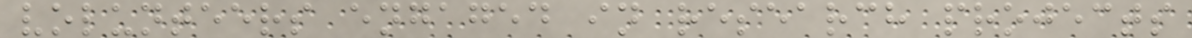volunteers engaged in research projects
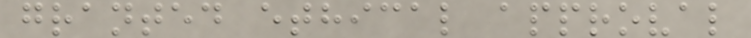granted ethical approval
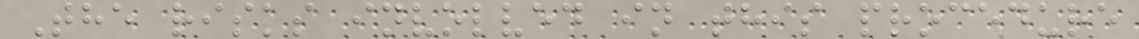The risks involved in this procedure
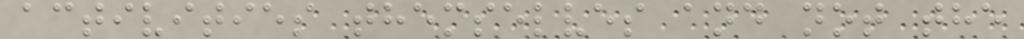activities themselves and not the
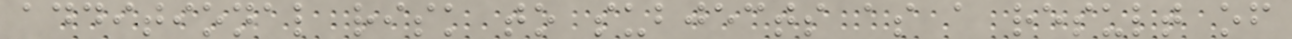additional risk to subjects as a result of
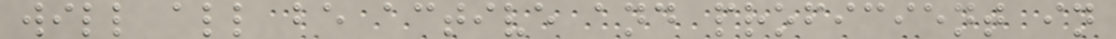will all be active and proficient in
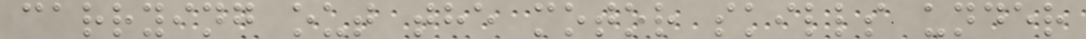carrying out the motor skills under
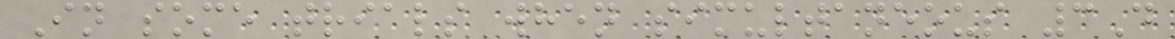In some trials when simultaneous 3D
